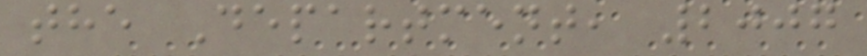the Department, 2007
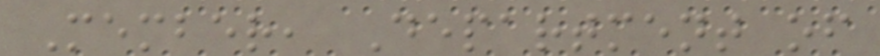Member, Department of
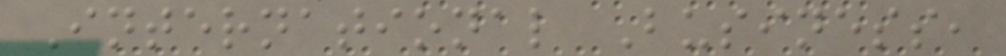International Business,
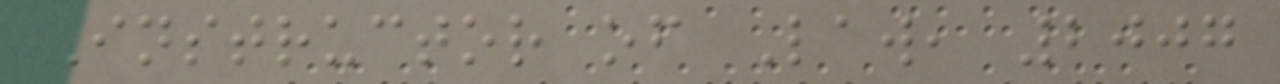Instructor of Law, 2007
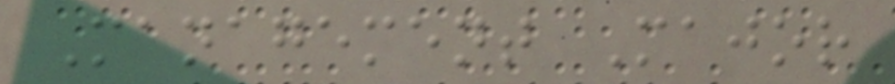Management Major
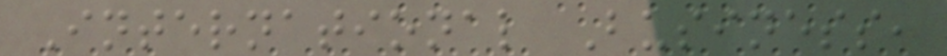International Business,
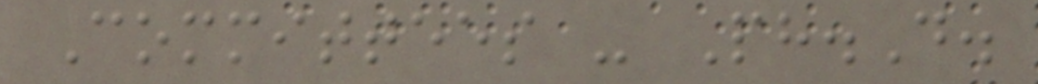Committees - Ph.D.
